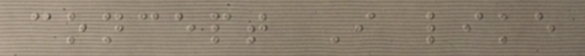concept I like
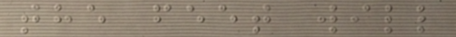the feet will
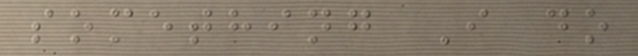something I do
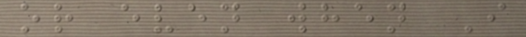or even when I
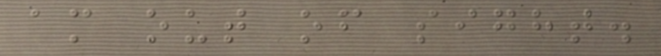am out of sight.
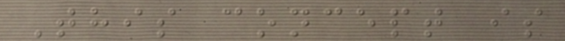This concept is
